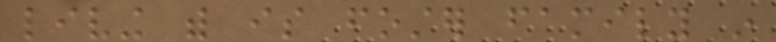living with is foster family in
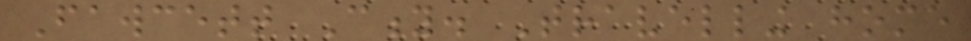Fawcett City. Travelling home
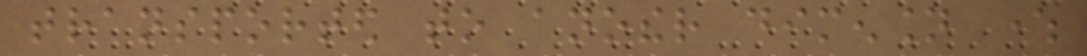transported to another dimension where
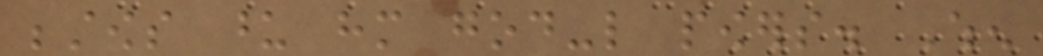bestows upon him god-like powers. When
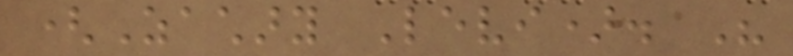(Zachary Levi). His
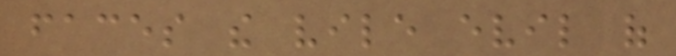faces the vile evil of
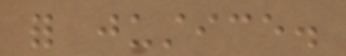for justice.
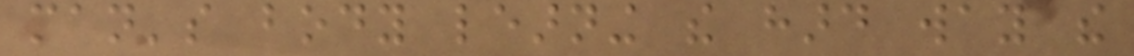man's body learning the hard way the
